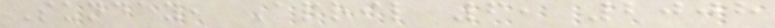Sunday, April 6, 2008
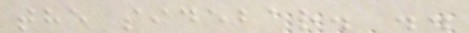the sidebar. ..
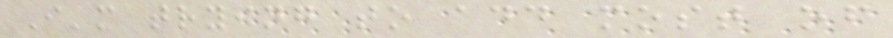I'm trying to add most of
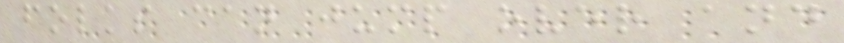folks can jump over and
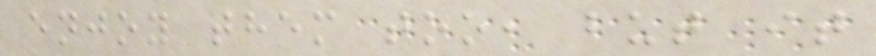enjoy them too, but it
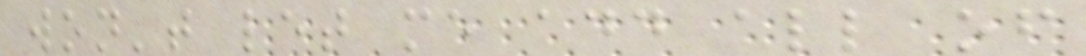won't let me add all of
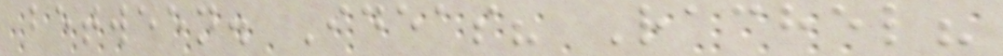between. Ideas? Rachel?
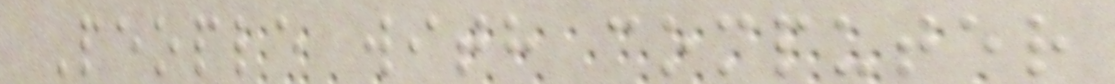People with computer
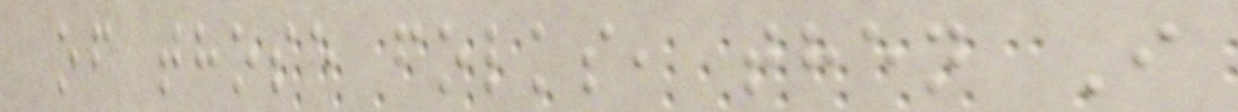of those folks, then I
